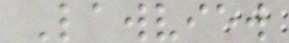Lawview
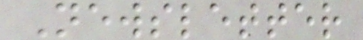Newsletter
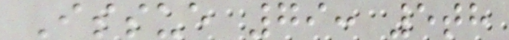Issue 79: 5th
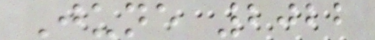June 2022
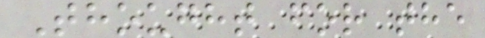Thought for the
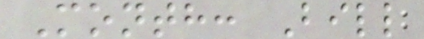Month: Bill
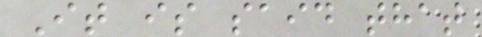It is said that
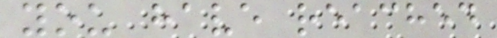you have reached
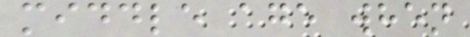middle age when
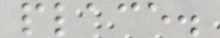place.
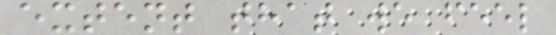extent that we feel
